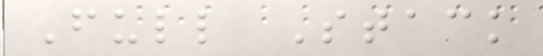Full Stack
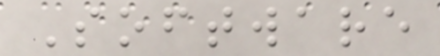Software
